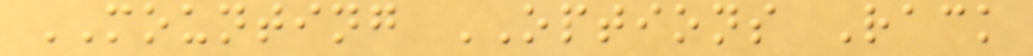MOUNTING OPTIONS Rack
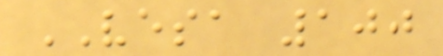VESA 100
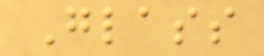Glass
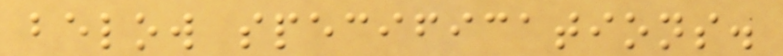below specifications.
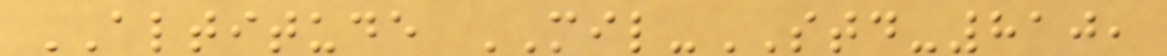ALTITUDE MIL-STD-810,
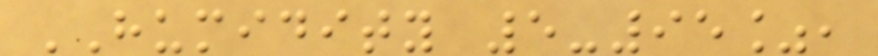HUMIDITY 5-95%,
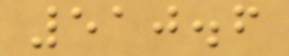510.6
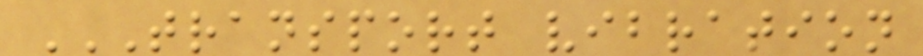TRANSPORT VIBRATION
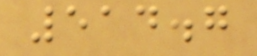514.7
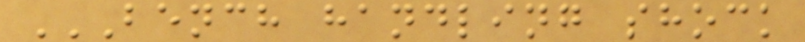BENCH HANDLING SHOCK
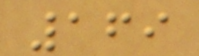169
